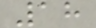18
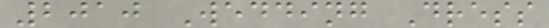2010 Wedding Dress
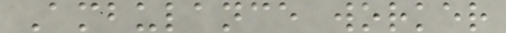Ambulance worker
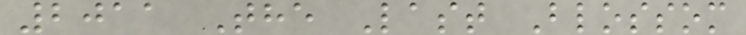2011 The Last Blossom
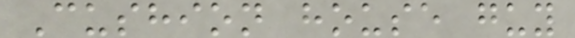Cushion house guy
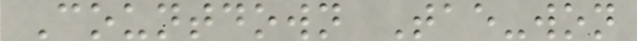Countdown Tae-won
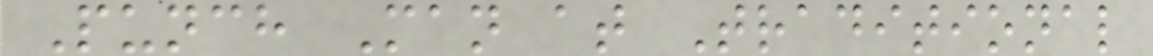Punch Man at Traditional
